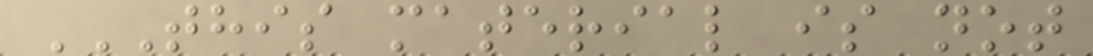THIS MATERIAL IS NOT
